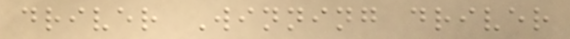driver Winning driver
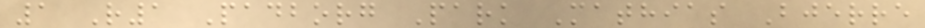1 R1 Padborg Park Mathias Bjerre
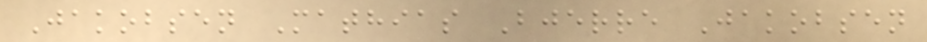Jakobsen Mathias Bjerre Jakobsen
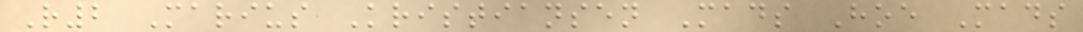R2 Marius Kristiansen Mads Hoe Mads
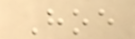Hoe
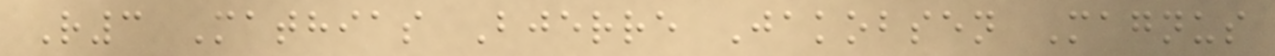R3 Mathias Bjerre Jakobsen Magnus
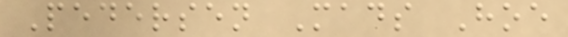Pedersen Mads Hoe
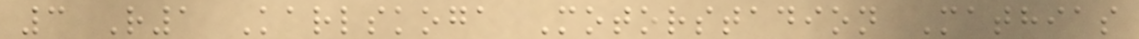3 R1 Karlskoga Motorstadion Mathias
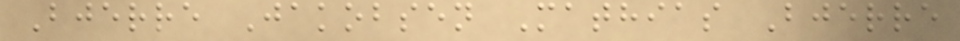Bjerre Jakobsen Mathias Bjerre
